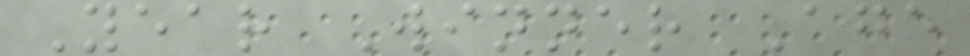Year Winner Age
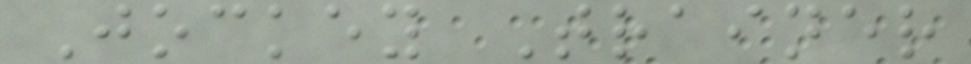Jockey Trainer
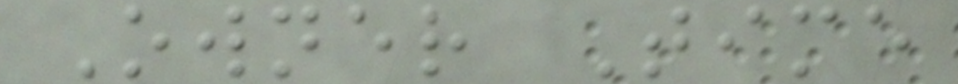Owner Time
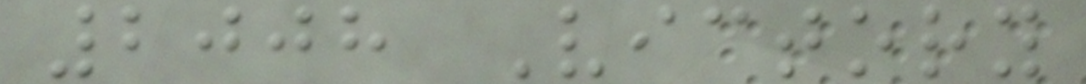2008 Victory
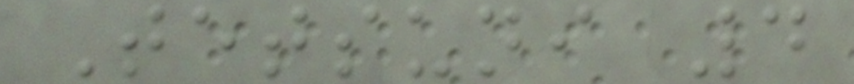Tetsuni 4
